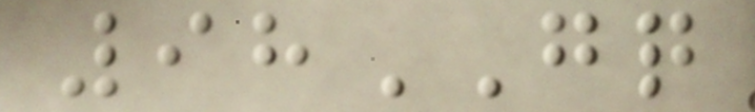98GQ
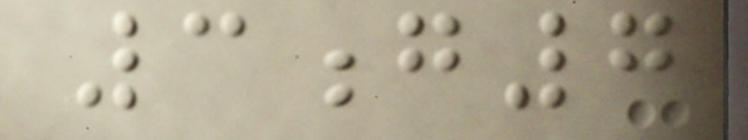3g7
